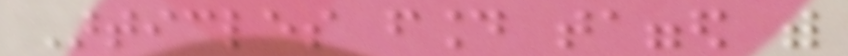Articles found tagged with
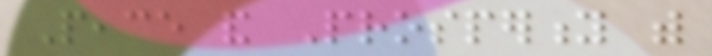Peace and Prosperity with
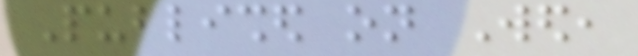Published on Wed,
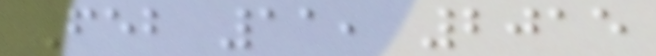Feb 11, 2015
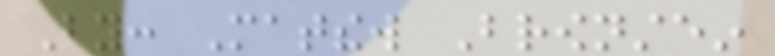By: Matthew Brownstein
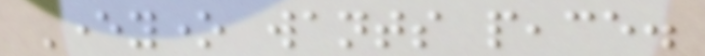Everyone wants peace.
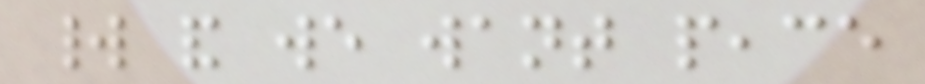world and we want peace
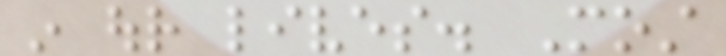in our lives. Most
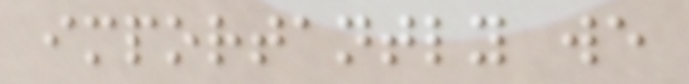importantly we
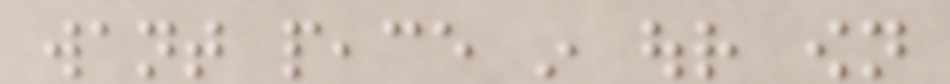want peace in our own
